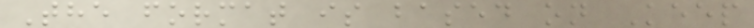The format is based on Keep
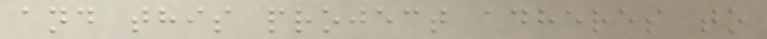and this project adheres to
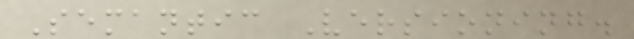Semantic Versioning.
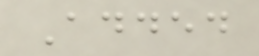Added
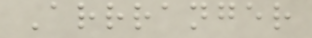Arrranger
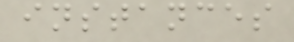instances
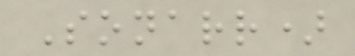Sonarr)
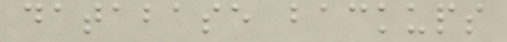database backups
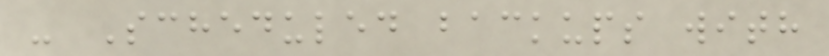- Scheduled backups with
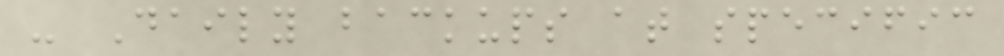- Daily backups at specific
